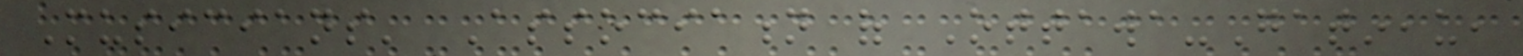Musicians' Association of Ottawa-Gatineau,
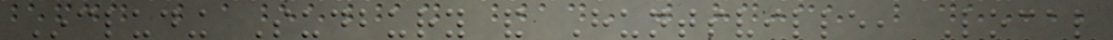Including Sudbury and Huntsville, Local
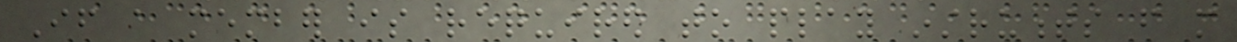If a member is required to play instruments from more
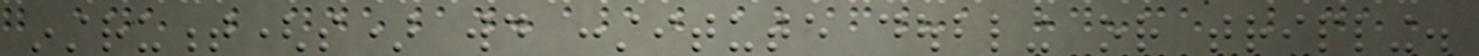instrument(s) would constitute doubling or tripling.
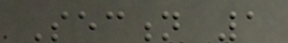Section 1
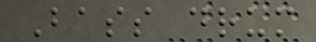Bass drum
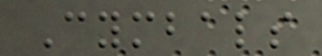Cymbals
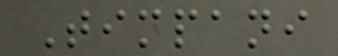Timpani
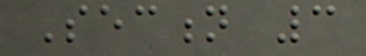Section 3
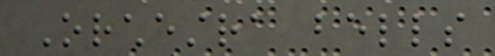Orchestra bells
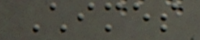Chimes
